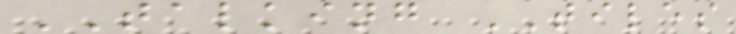TALKING TILES
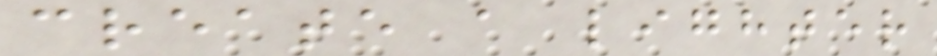create a lighter
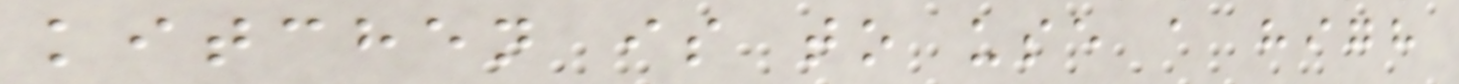kitchen is to use a high
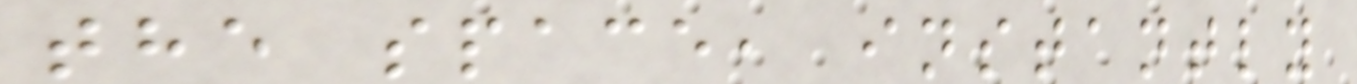the space, instantly
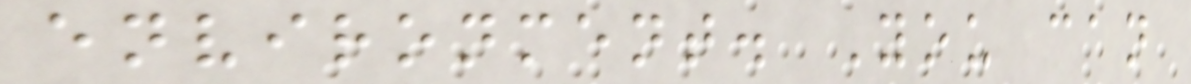environment. You can
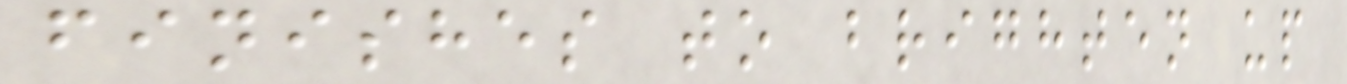finishes to brighten up
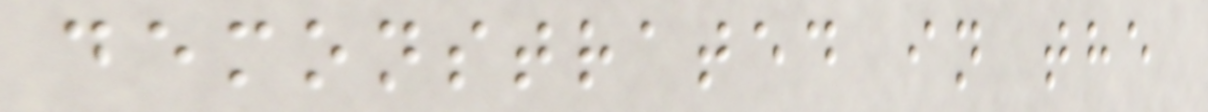demonstrated in the
